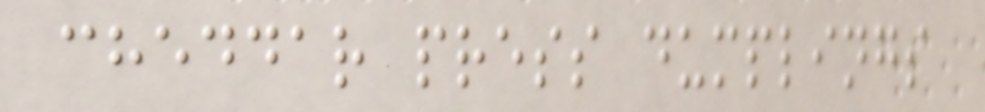cheddar press dumplings
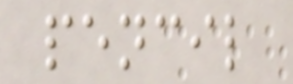pencil
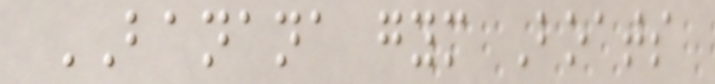BANANA gym Boats
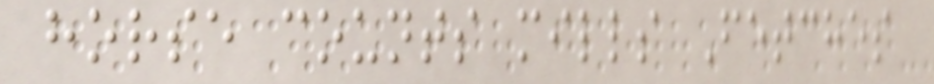horse counts mills Fetches
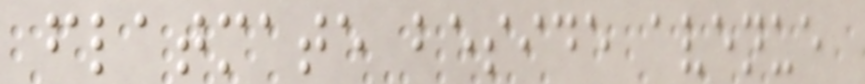flatmate beside avenue
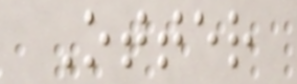Otter
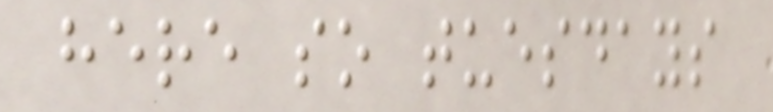here so tuesdays
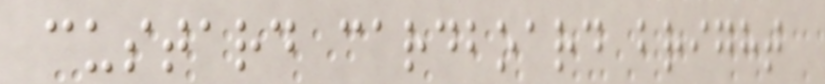custard cardboard bright
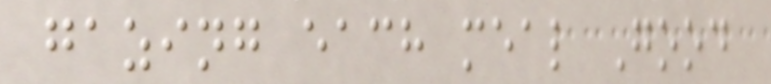gazing each meal Good
